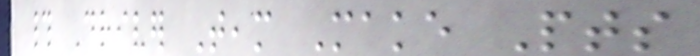# Driver Team Make Pts
